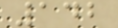142
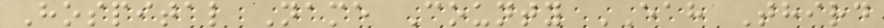Hospital Name County EAH Third
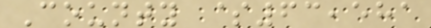County $63,581
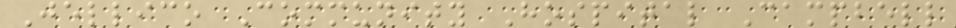Jellico Community Hospital Campbell
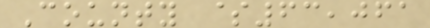County $63,061
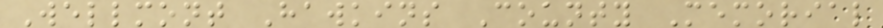Wellmont Hawkins County Memorial
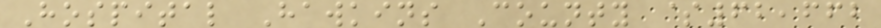Hospital Hawkins County $62,662
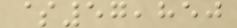$57,850
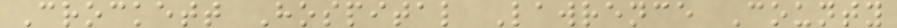Crockett Hospital Lawrence County
